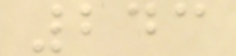243
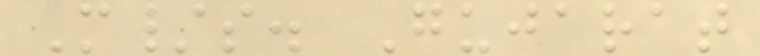M/s. Gujarat
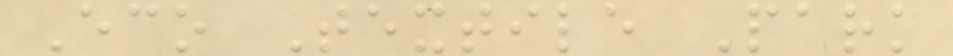Eco Textile Park
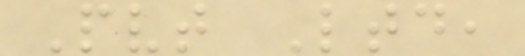Pvt Ltd,
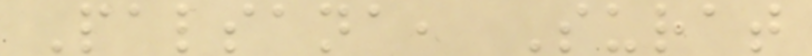Palsana, Surat
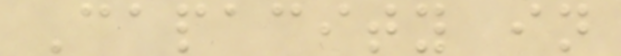Capacity in
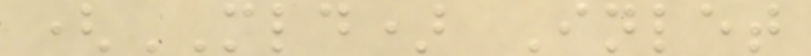(MLD) Inlet
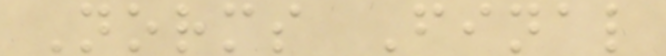Norms Final
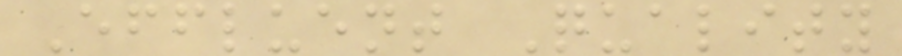Effluent Quality
